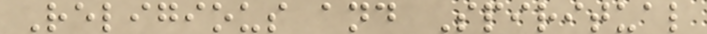Religious and Spiritual
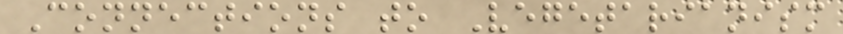Connections to Vegetarianism
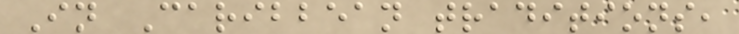In Caribbean traditions,
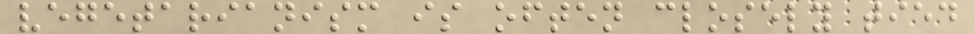vegetarianism is often closely tied
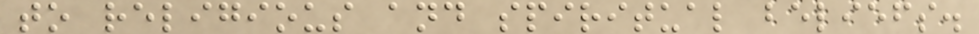to religious and spiritual beliefs.
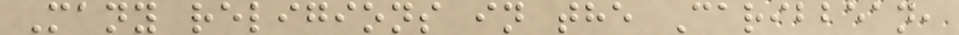Many religions in the Caribbean,
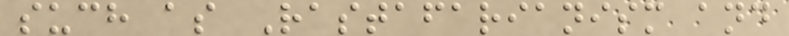such as Rastafarianism and
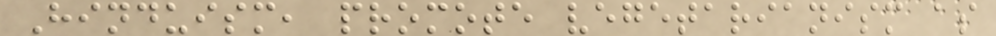Hinduism, promote vegetarianism as
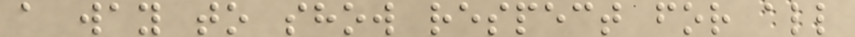a way to show respect for all
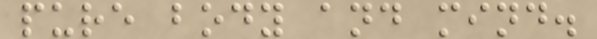pure body and mind.
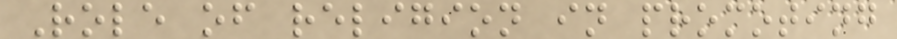Role of religion in promoting
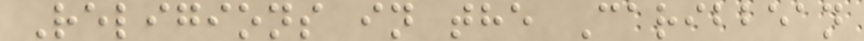Religions in the Caribbean
